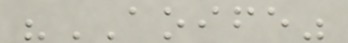"AOIFE"
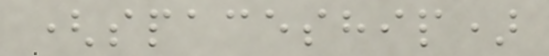(spaceship)
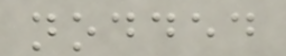nodded
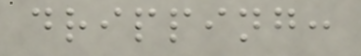dripping:
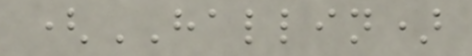(HALLIN)
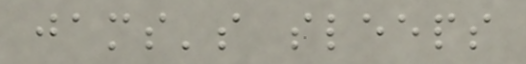jams's sleeps
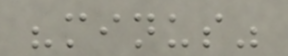"minus"
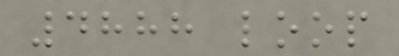4888 loop
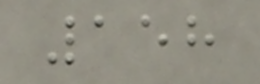158
